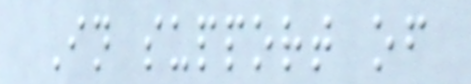In support of
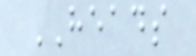HEADS
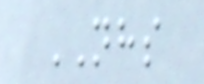NHS
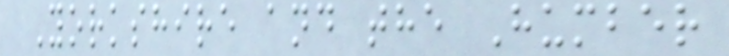Yorkshire and the Humber
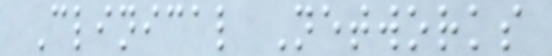Clinical Networks
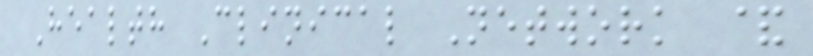Health Clinical Network &
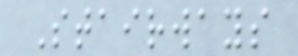Stairways
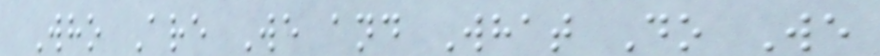Who Are We and What Do We
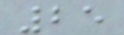25
